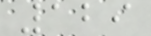129
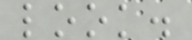look.
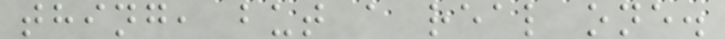thing, but a real one.
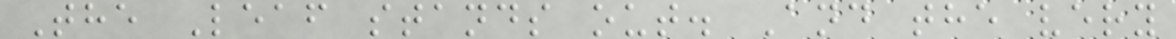The Leaf stands out. And the very
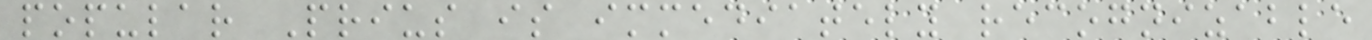popular Prius is immediately recognizable
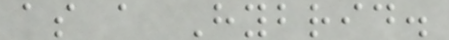as a Hybrid.
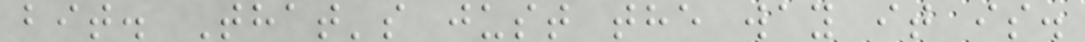bit. That's just the way it is.
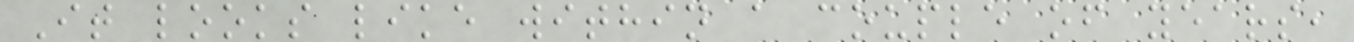It looks like within a couple of years,
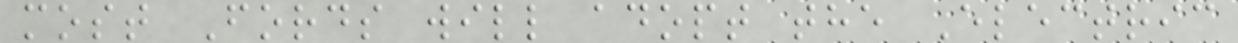most Fords will adopt the Electric
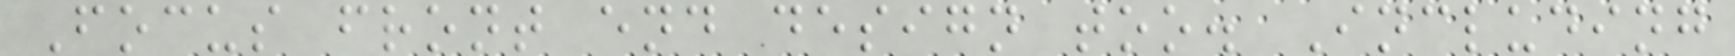Focus front end design too. Including
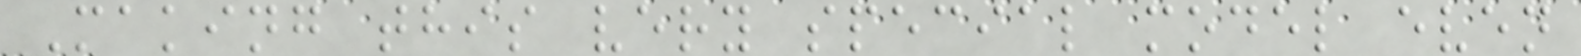Making this very special model even
